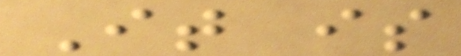It is
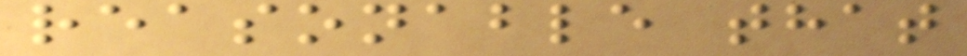reasonable that
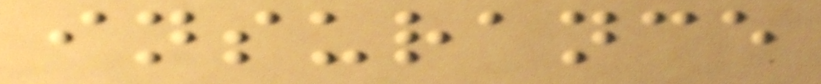insurance
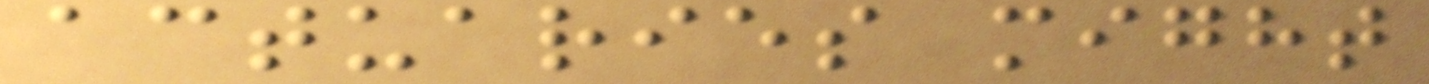actuaries might
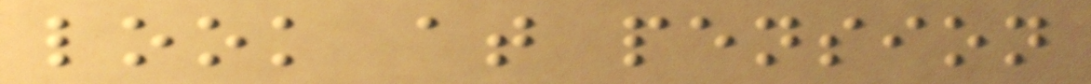look at pension
